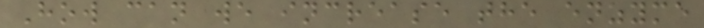How can we increase the enzyme
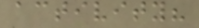activity?
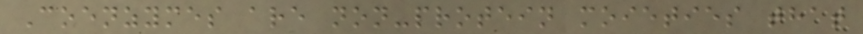Coenzymes are non-protein moieties that
